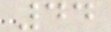44
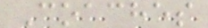Coaches
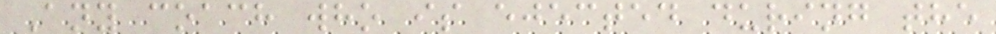Any coach who is ejected during the
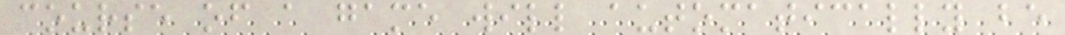course of a game will automatically be
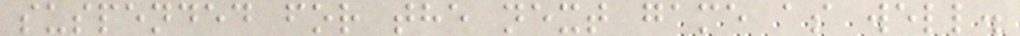suspended for the next game as well.
